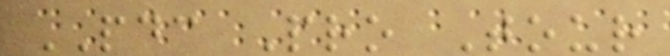PDC Pro Tour
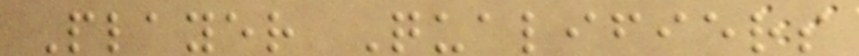Player Qualifiers
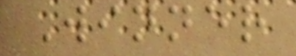Winner
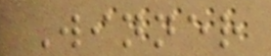Winner
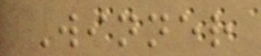Winner
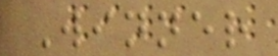Winner
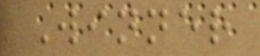Winner
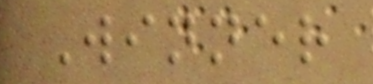Winner
